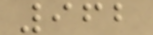962
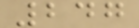247
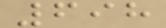698
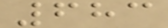683
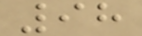98
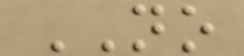NO
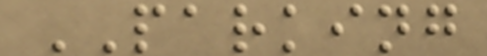PARKING
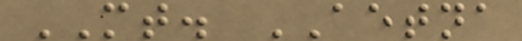MT. AETNA
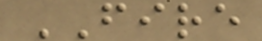FIRE
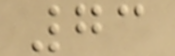73
